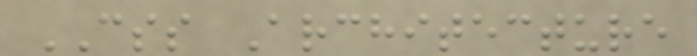CSS Architecture
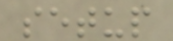setup
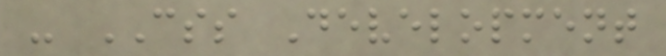- CSS Development
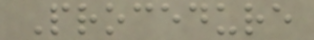Procedure
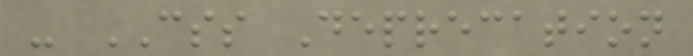- CSS Deprecation
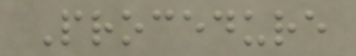Procedure
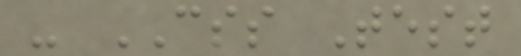- CSS Test
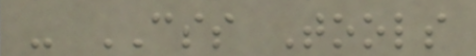- CSS Tools
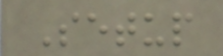Setup
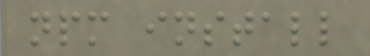npm install
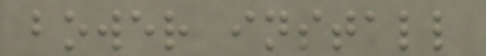bower install
